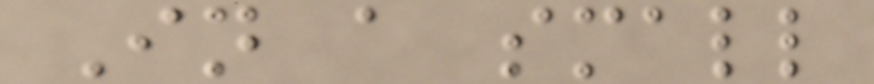In a small
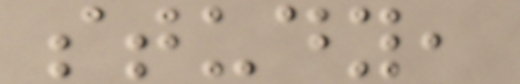study,
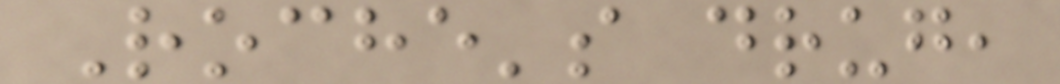Roche's drug,
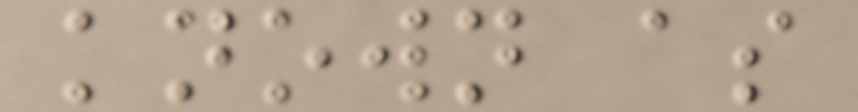known as
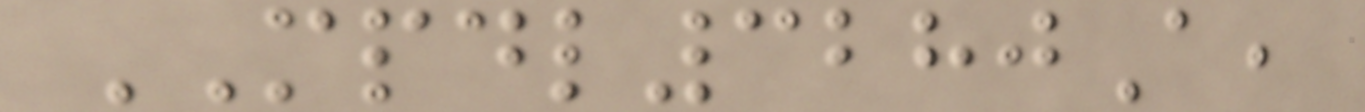MPDL3280A,
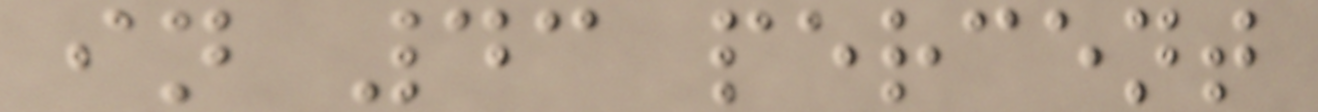in 43 percent
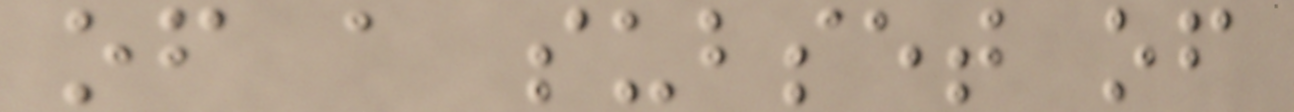of a subset of
